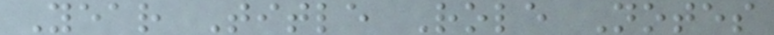Year Title Role Notes
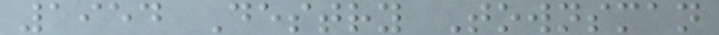1954 Destry Townsman
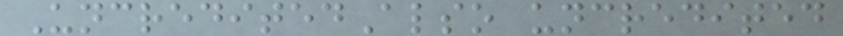UncreditedAlso uncredited
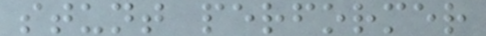stunt performer
